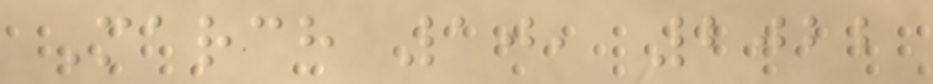March 10, 2022
